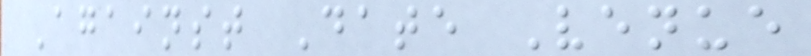Against Date Venue
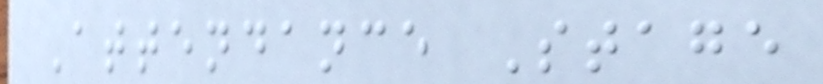Attendance Stage
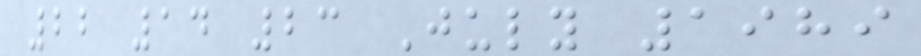22 14 23 July 1989
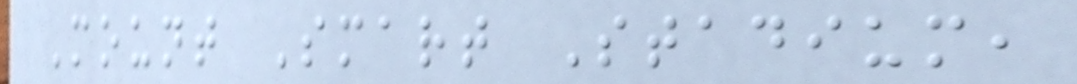Mount Smart Stadium,
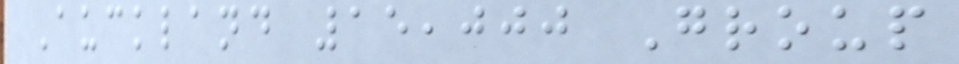Auckland 15,000 Group
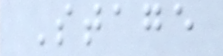Stage
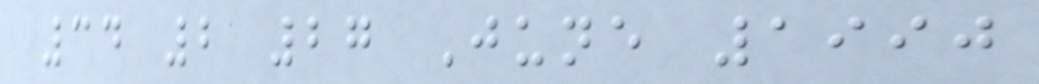34 2 27 June 1990
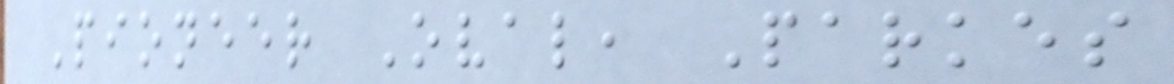Pioneer Oval, Parkes
